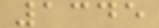1345
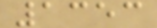1353
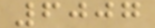6007
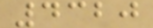4320
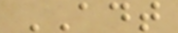ADT
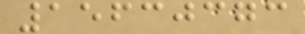15630373
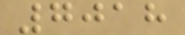7018
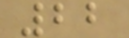22
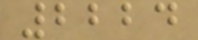2224
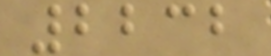2232
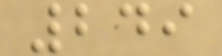249
